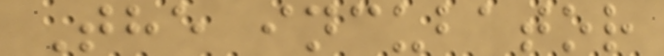The incubator
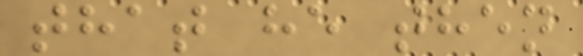that he then
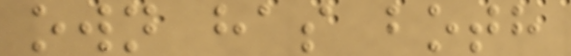own has both
